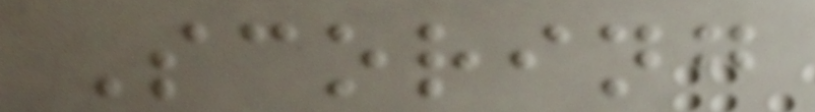Scoring
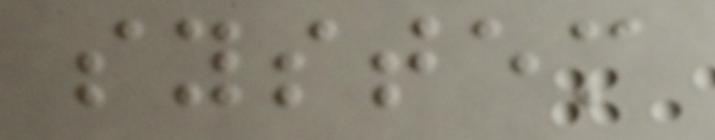system
